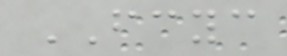FCYC
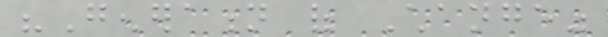"Generation of Change"
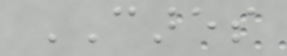CARES
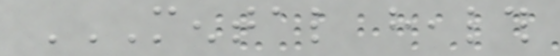MENTAL HEALTH
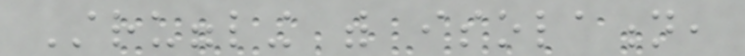Struggling with isolation,
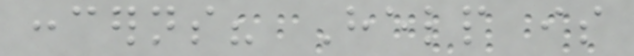concerns? Help is
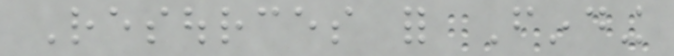Resources for Finding
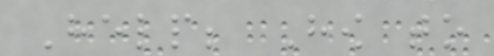Help; How to
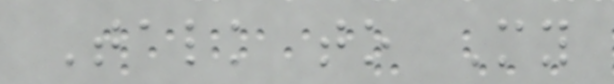Talk to My
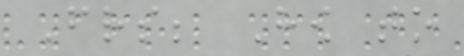Friends; How to
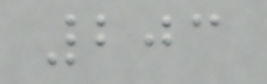203
